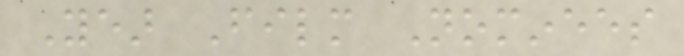Year Film Nominees
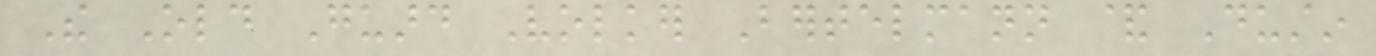The Old Guard Volker Bertelmann & Dustin
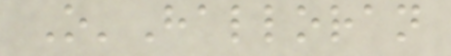O'Halloran
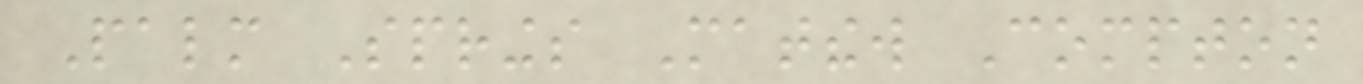Palm Springs Matthew Compton
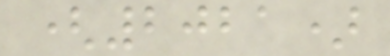(2021)
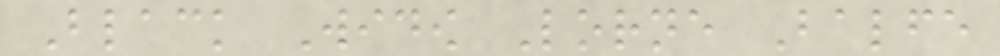Black Widow Lorne Balfe
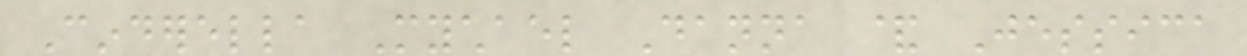Cinderella Mychael Danna & Jessica
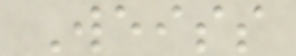Weiss
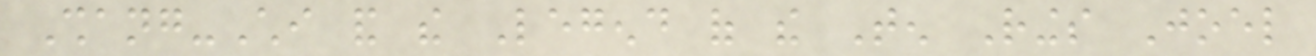Shang-Chi and the Legend of the Ten Rings Joel
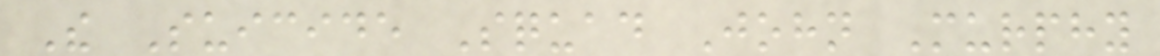The Suicide Squad John Murphy
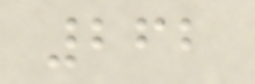262
